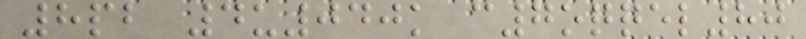8pb 4u040k c7oqqel80
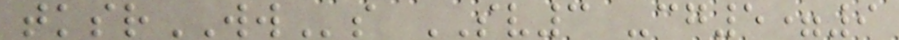tksrWWs SV3 -cg5=9
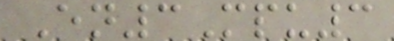En3Mpu3
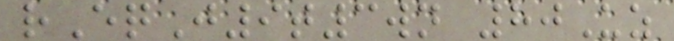rEqJ9t3wn 80Uz
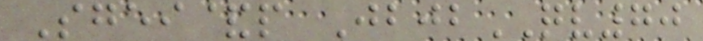Sgei&p JbjbQV70
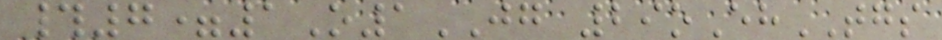#7=1O1JG 29oEhTGS
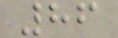86
